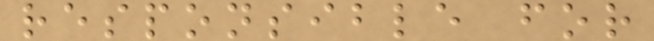responsible for
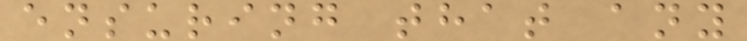ensuring that any
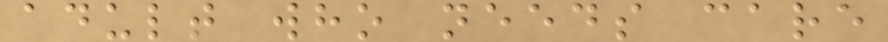adult who needs care
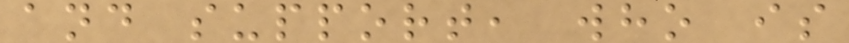and support, who is
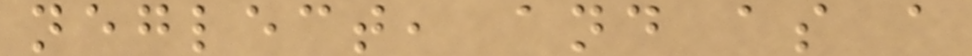neglect, and as a
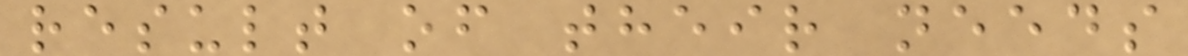result of their needs
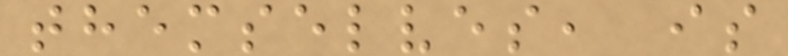themselves, is
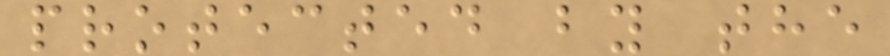protected by the
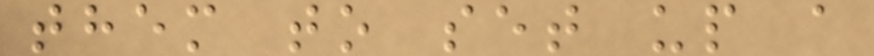them to set up a
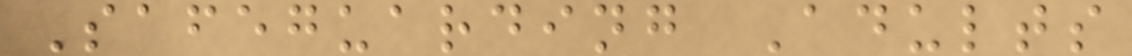Safeguarding Adults
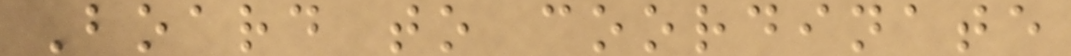Board to coordinate
